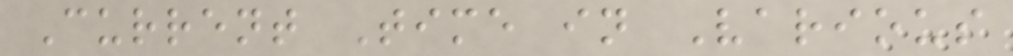Current Time in Various
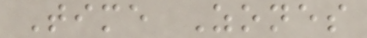Time Zones
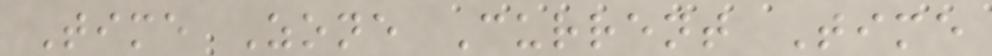Time Zone Current Time
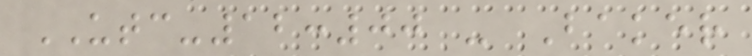UTC-12:00 - Baker
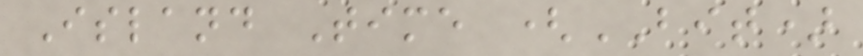Island Time (BIT)
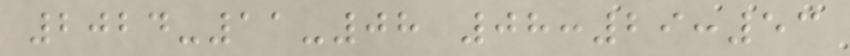2024-11-08 08:29:53
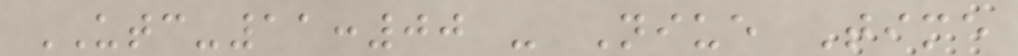UTC-11:00 - Niue Time
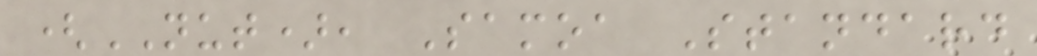(NUT), Samoa Standard
